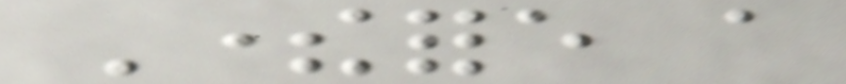Therefore a
